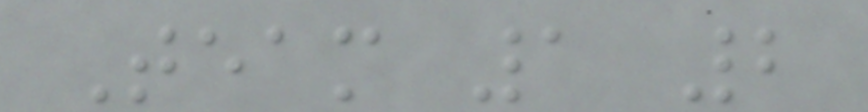Team 1 2
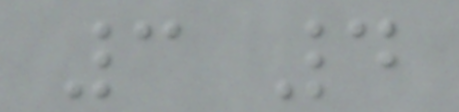3 4
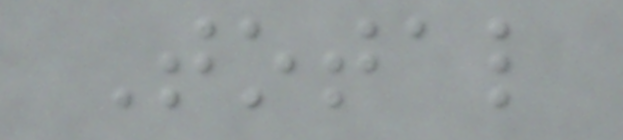Total
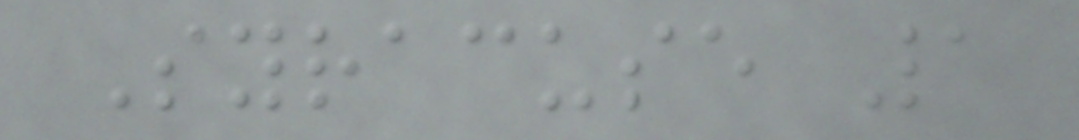Syracuse 1
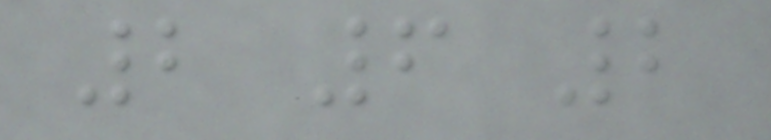2 6 2
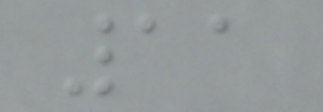11
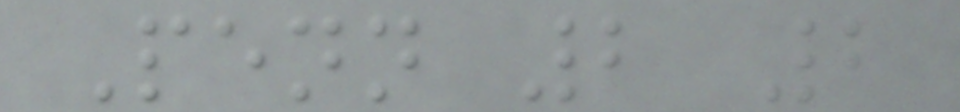Penn 2 2
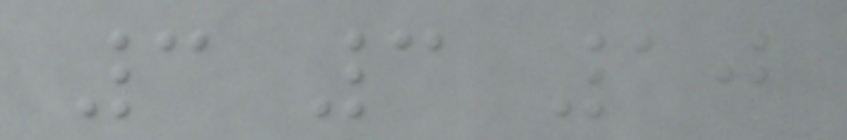3 3 10
